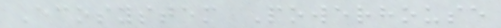Ecosystem Powerhouse
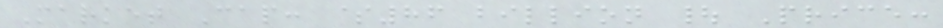Market Cap: $86 billion | Price:
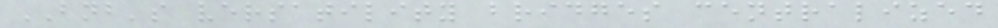BNB's versatility bridges centralized
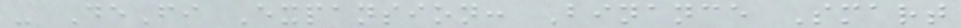- DeFi Expansion: Binance Smart
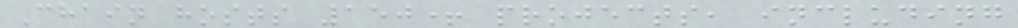Chain hosts 150+ projects, including
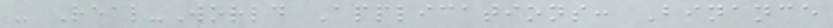- Real-World Applications: Binance
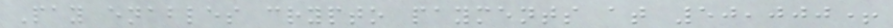Pay enables crypto payments at 50,000+
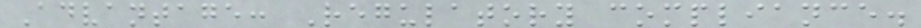Advantage: Regulatory compliance.
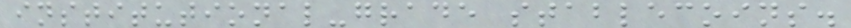institutional-grade stablecoins.
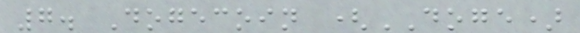7. Dogecoin (DOGE)
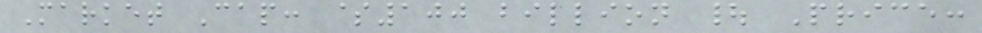Market Cap: $100 billion | Price:
